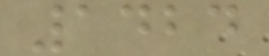1424
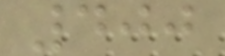400
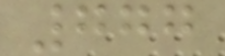777
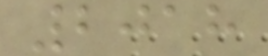2018
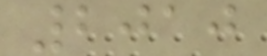2010
